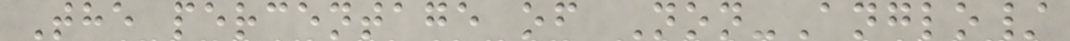The percentage of Non-Anglo/
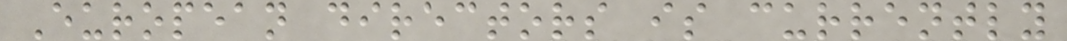European directors is currently
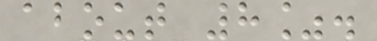about 8%.
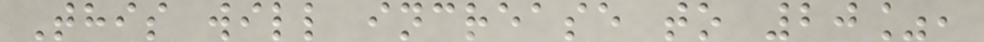This will increase to 20%,
